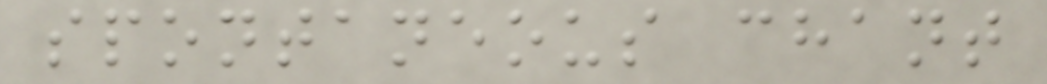spontaneous chant
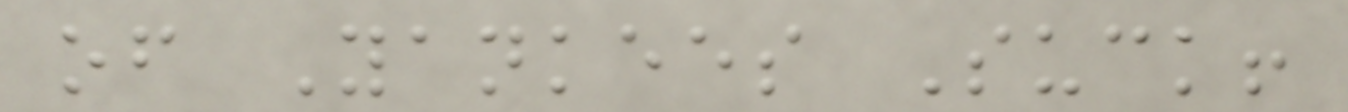of Yankees Suck!
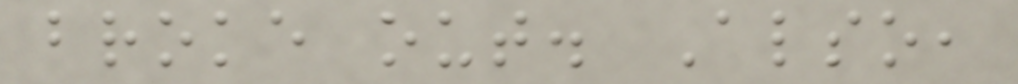broke out. Also,
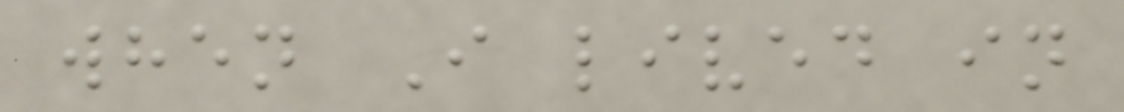when I lived in
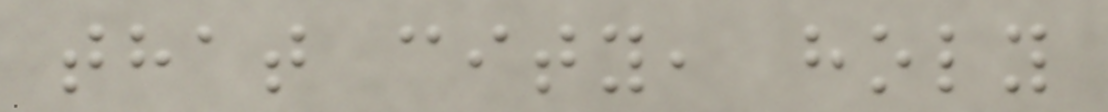that city, holy
